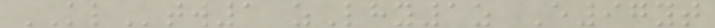KLtw1 zLhy1z E97yt
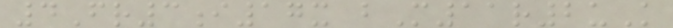4Fr3i17x bM11r2uK
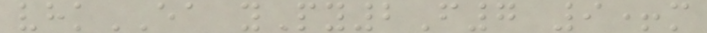vhkEA yPy2F7 9+m
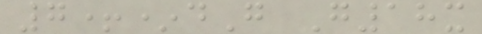7+*dG G18x
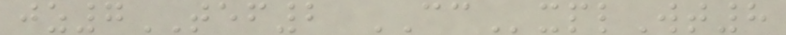jz7TEF2 CCxplWt8
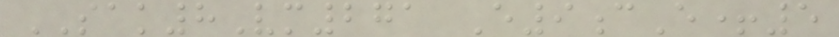SAK8Vm271 E9cE+5
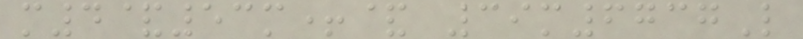m4&53m+& 39m6737L
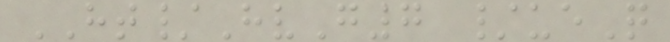HT/HvG7 /ueQ
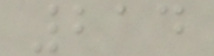214
